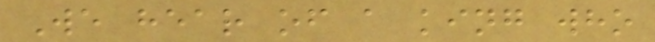We hear of a king who
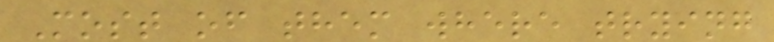Most of them where trying
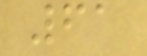61
